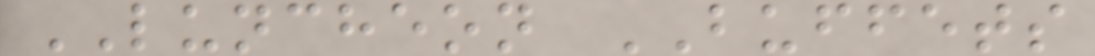LUNCHEON BUFFETS
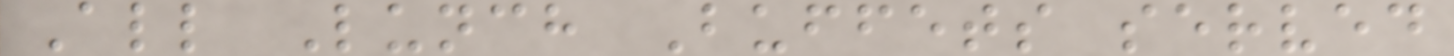All Lunch Buffets served
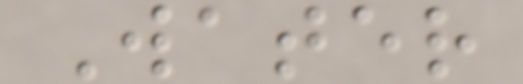Water
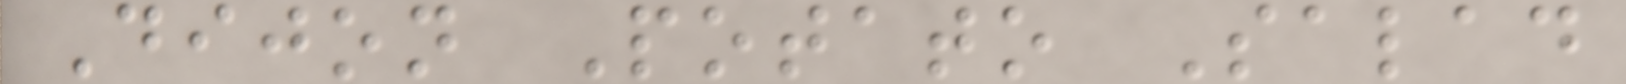Dijon Potato Salad
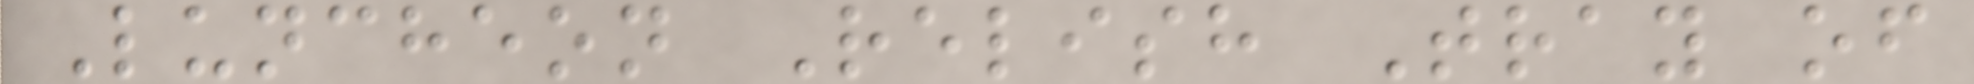Luncheon Relish Tray of
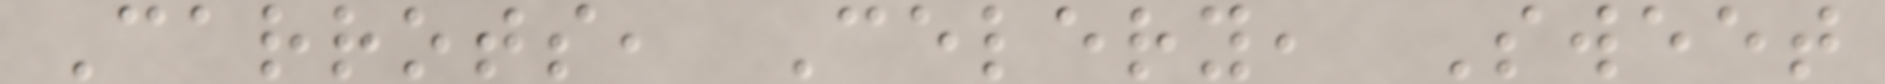Carrots, Celery, Sweet
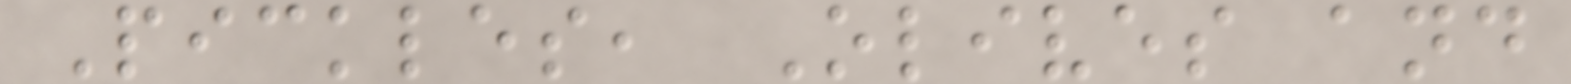Pickles, Olives and
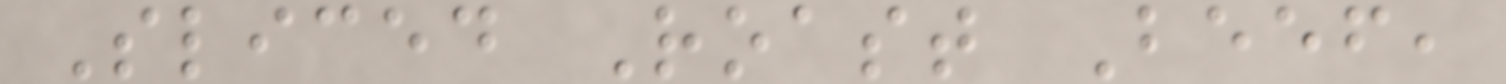Sliced Roast Beef,
